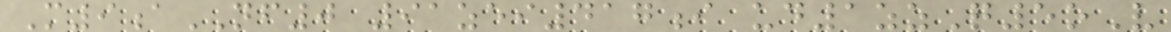M9aNF0 91zei417i ud1zzQ5oV
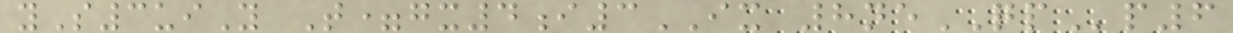yS3uiY T=gx4i3IX 8neQPp6
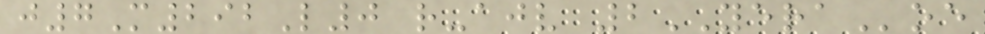j7M292L0 r-ajv 2YERAoe
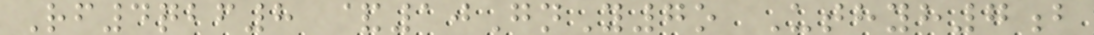Rf4qbf8 &10GnY7o Uthyh7b
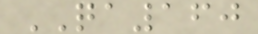QA160
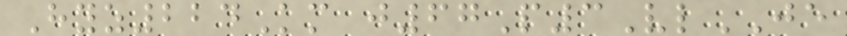Hyz224Km j67P3VlJE
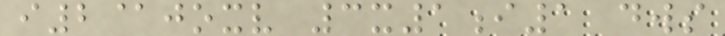i2@joxv 3x1i1 dws
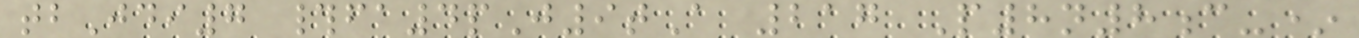tbJdi7 #fa4pJ9tA 217 P8n8c-*
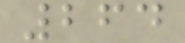264
